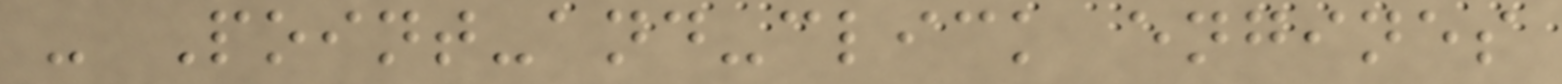- Point-and-click engines
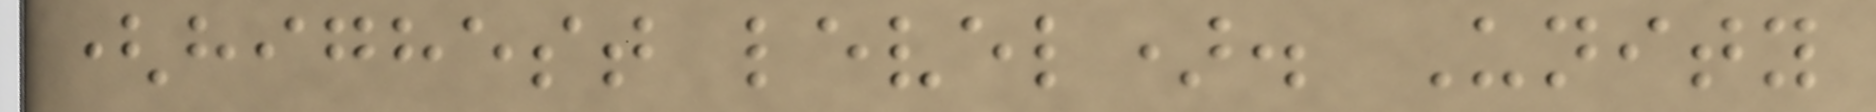(highest level). Unity
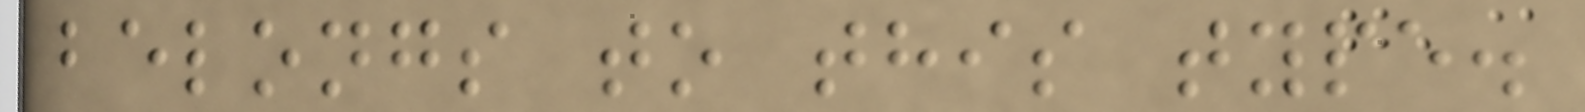belongs to this type.
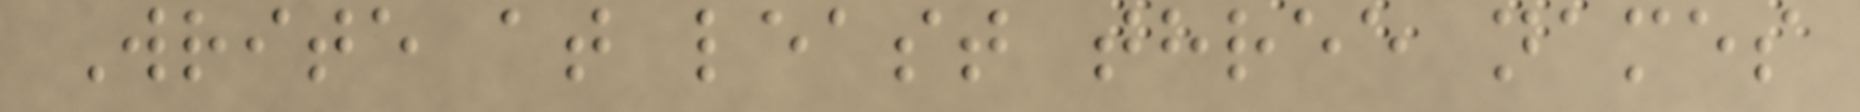Write at least three names
